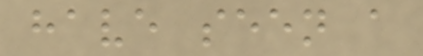have seen a
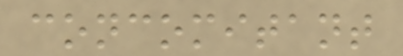concomitant
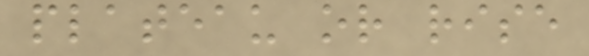plateau or rise
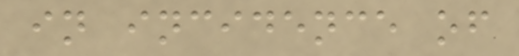in incidence of
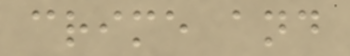crime and
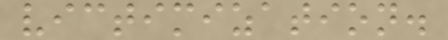victimization.
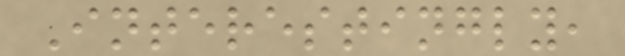Interestingly,
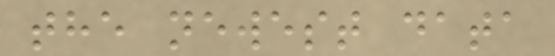the newest data
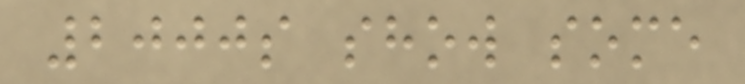2000s show some
